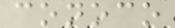conoco
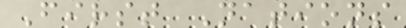First Nations
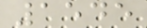1545
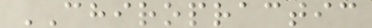CHIROPRACTIC
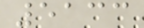5133
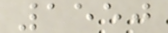1550
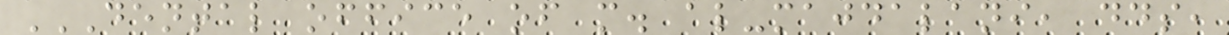DENTAL OFFICE OF M. AL-MAJDALANI, DDS,
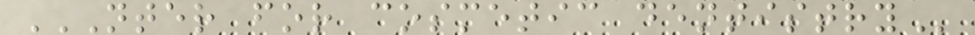NTER FOR COSMETIC DENTISTRY
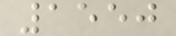1550
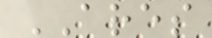ARES
